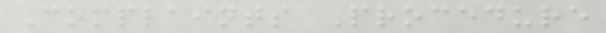Complaints Procedure
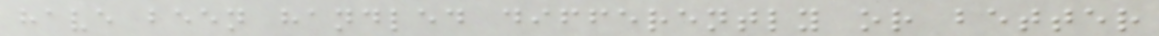have been handled differently or better
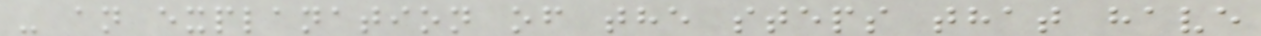- an explanation of the steps that have
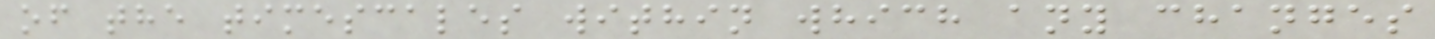of the timescales within which any changes
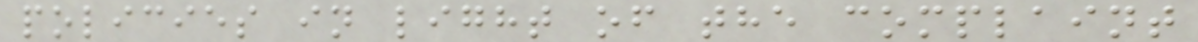policies in light of the complaint
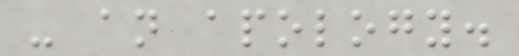- an apology.
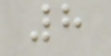8
